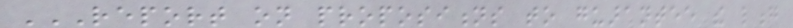REPORT ON PROPOSITIONS TO GUARANTEE THE LONG
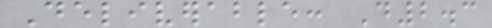Deliverable: D2.3
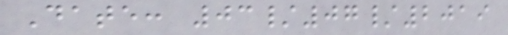Date: 03/07/2019
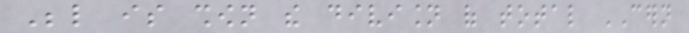Below is shown the division of total CERN
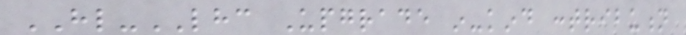HL-LHC Upgrade in-kind contribution
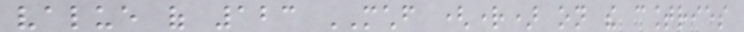value of 123 MCHF (right) on the countries
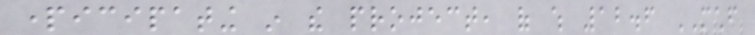participating in the project, of which 12.6 MCHF
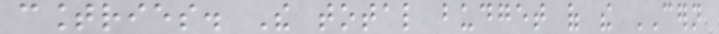countries. The total budget of the CERN
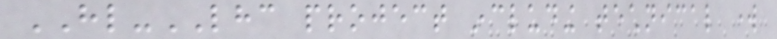HL-LHC project including technical work
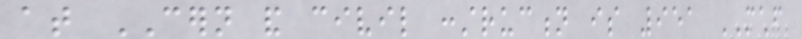at CERN and civil construction is 951 MCHF
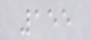155
